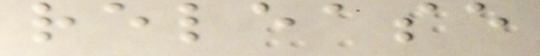release
